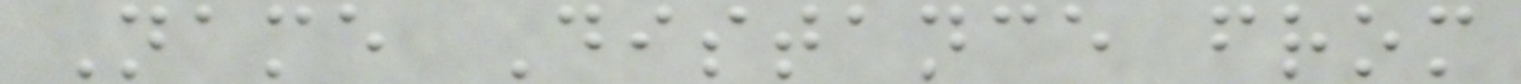Name Distance from
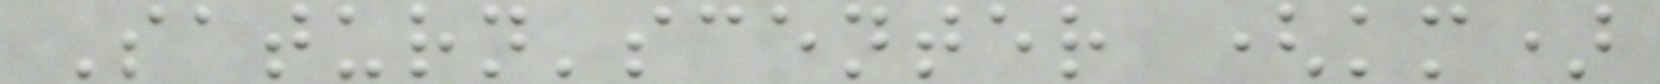Saturn'scenter (km)
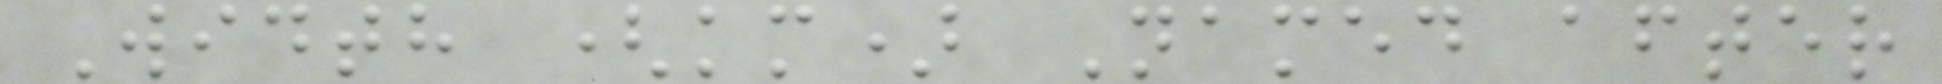Width (km) Named after
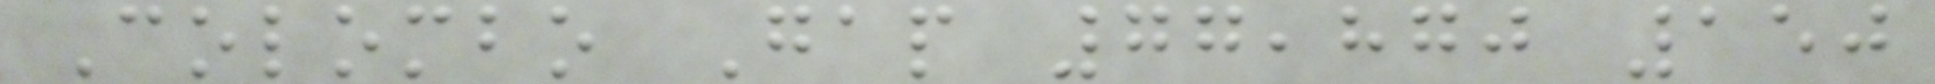Colombo Gap 77,870 150
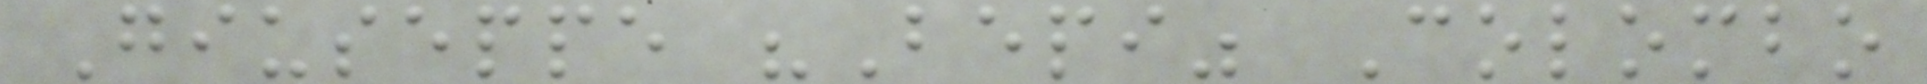Giuseppe "Bepi" Colombo
